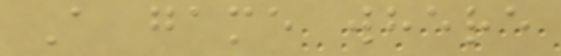A game where
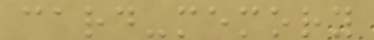card-memory
